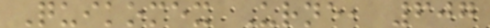Quikomex Urne, 607
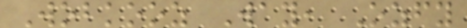Wobkooz Way, Ozfy
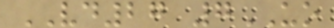VD27 7UO
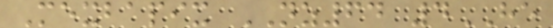Mexbapix NZ64 4HE
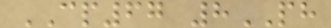CP67 8PH
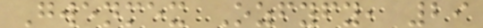Gwenmex Ozfyfy, 29
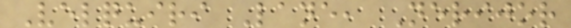Velquiri Lane, Nerijor
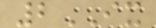2IX
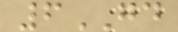6GD
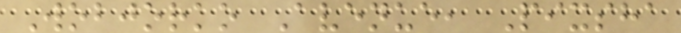Wobjorko Avenue, Pixsha
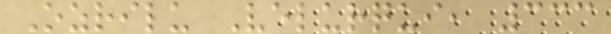Ozrilu Velurqui, 333
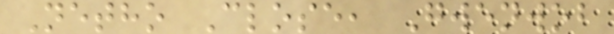Netho Close, Gwenwob
